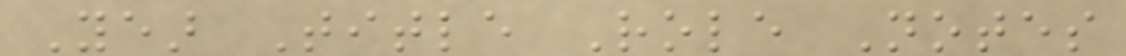Year Title Role Notes
